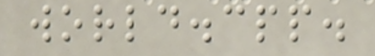world.cpp.
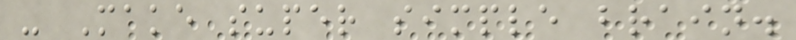- Make super simple brain.
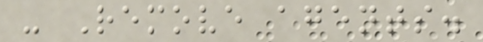- Remove agents.
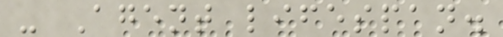- Agent lifespan.
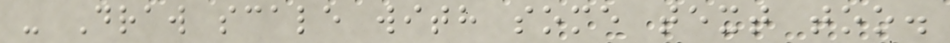- Draw scale with some text too.
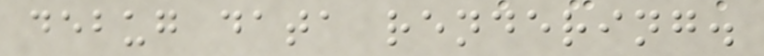debug data rendering.
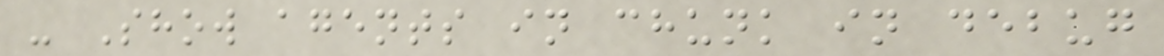- Show agents in chunk in debug
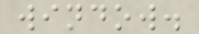window.
